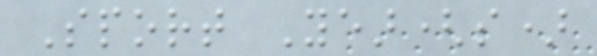Sport Year(s)
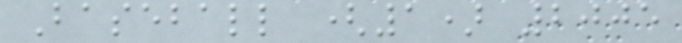Baseball (1) 2005
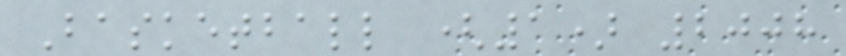Basketball (1) 2008
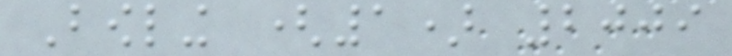Bowling (1) 2009
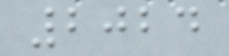2024
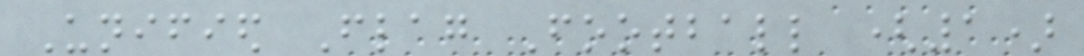Unified Flag Football (1)
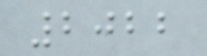2022
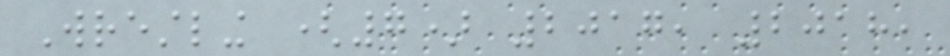Wrestling (7) 2017, 2018,
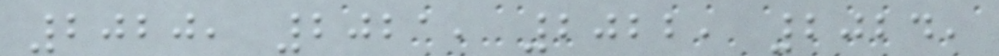2020, 2021, 2022, 2024,
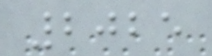2025
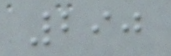290
